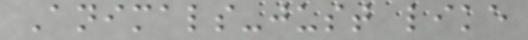Animals-just like
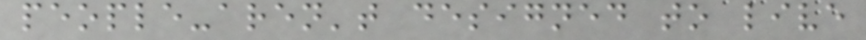people-aren't designed to live
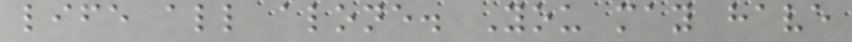life all alone. You may have
